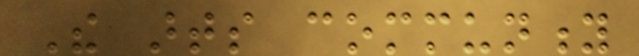The arts community
